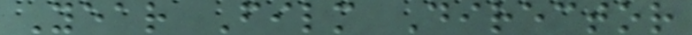Year Film Director
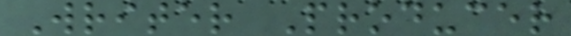Writer Producer
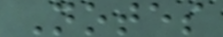Notes
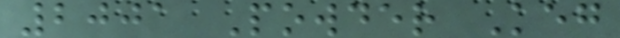2001 Powder Keg
